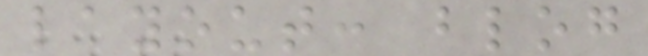layout: blog
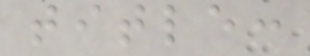title:
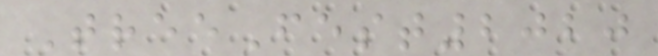TreeFest2020
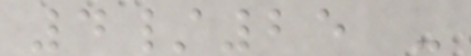4/25 -
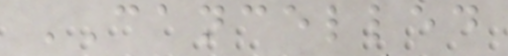CANCELLED
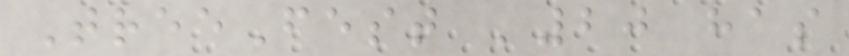TreeFest '20 has
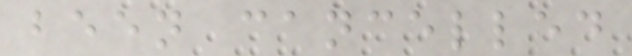been cancelled
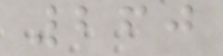260
